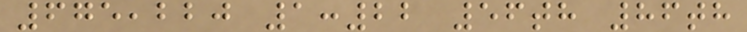675,220 1:22 56th 86th
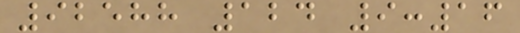92588 124 9:16
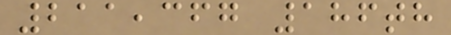211,367 186th
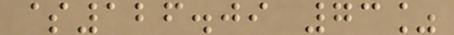$126.09 73%
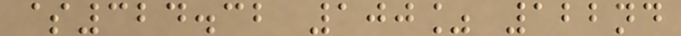$324.32 100% 122nd
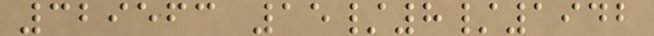329563 15/8/1942
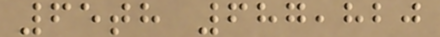65th 687,820
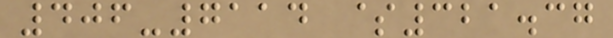406-7114 $321.37
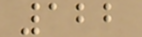122
